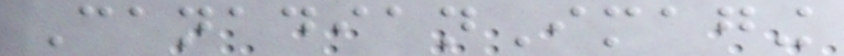CanadianImaging
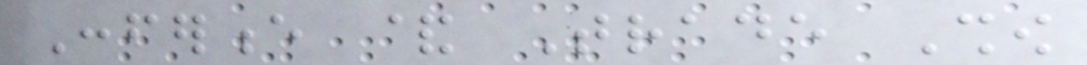Conference & Trade Show
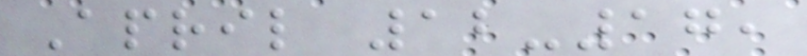April 12-17,
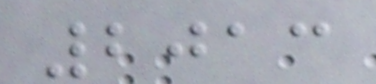2013
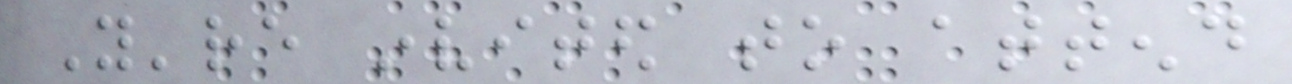You're invited to attend
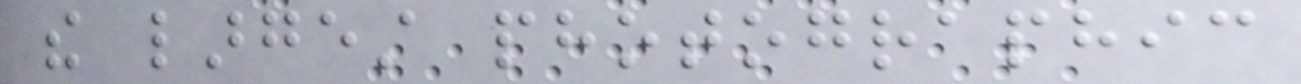the largest photographic
